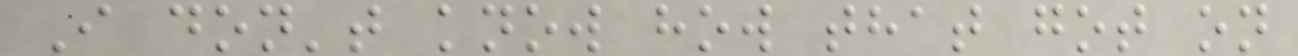I don't know how that got on
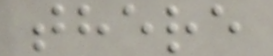there
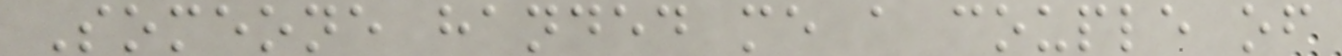Someone handed me a couple of
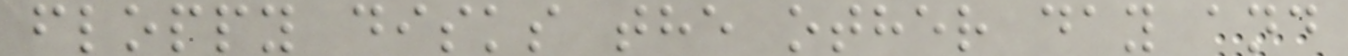floppy disks the other day and
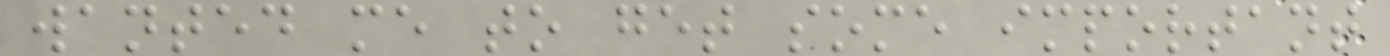wanted me to get some important
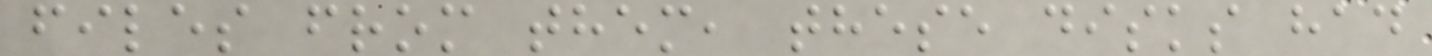files from them, these disks had
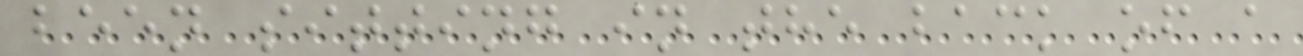been sitting in the back of a
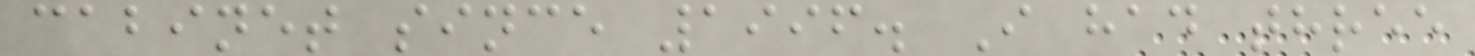cabinet since 1996. I had three
